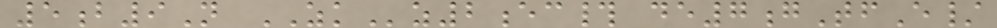5b9N ZKz2ec# de7gTfE/
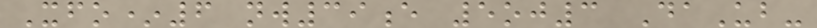Xfo*6 nw39e 5oj3 DaUb-
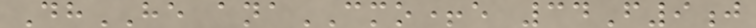DhHE anaCMO+e 34F9j
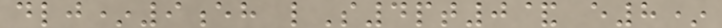dlj*9eh lS4pt0& e8*
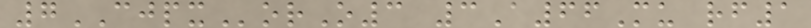7CJPXorO3 3A66Mu rf1
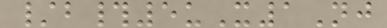/b#5uX1Nj
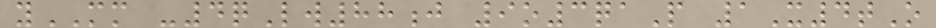yMM -4qLw88j 9o3qaP 1X4tO
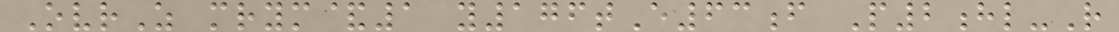OvrZ mrym&1 y176tE63f P2hl-R
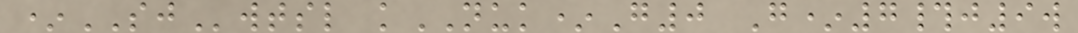*SJwtsl kNUK*G0 G*7#j9w
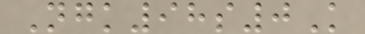Ngk98s0K
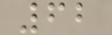62
